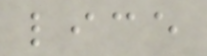lice
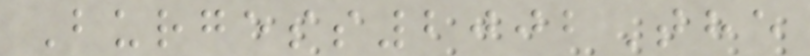Burgess2002The
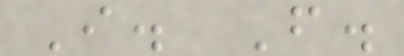I. F.
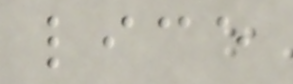lice
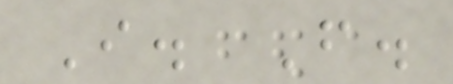I. F.
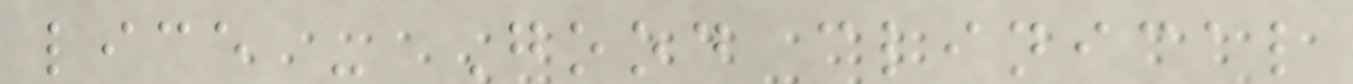lice - Good clinical
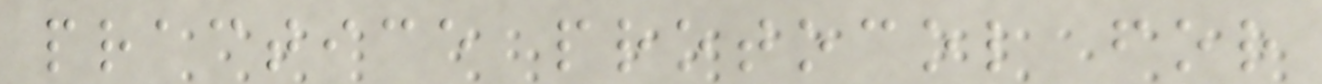practice protocol for
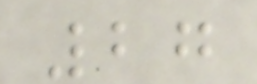27
